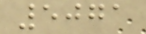5071
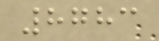8783
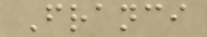Franci
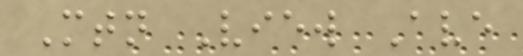Mtn View Ave
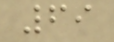69
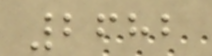2682
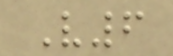V6
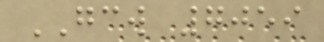GCW 7059
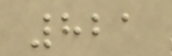821
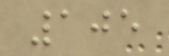105
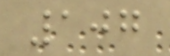107
